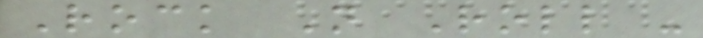Rock N Roll -
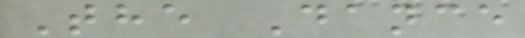The Dance
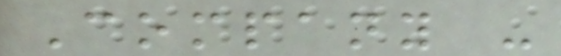Company -
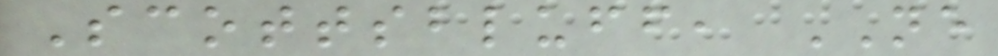Scottsbluff, NE
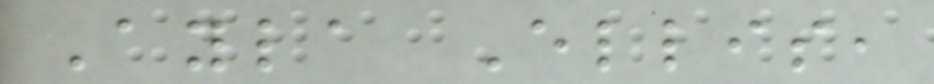Ayla Ellis,
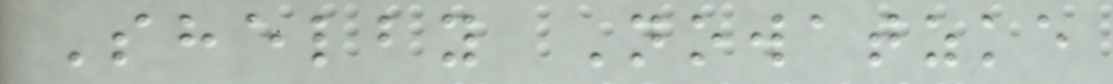Shelby Nowatzke
